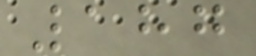187
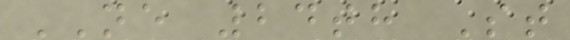NE 24th St
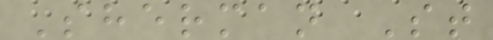Sherman St
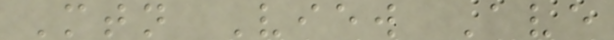Mtn View Ave
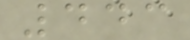443
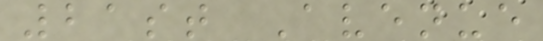21st Avenue
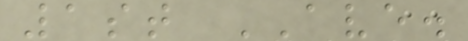1st AVE.
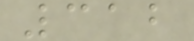312
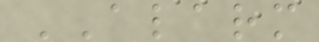ALARM
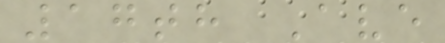17th Ave
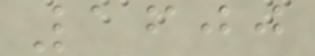1600
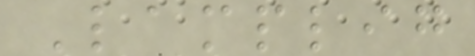Lamplig
